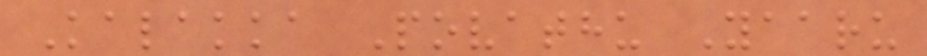Kalakka Povathu Yaaru
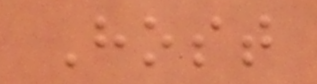Host
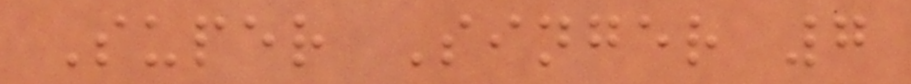Super Singer 7
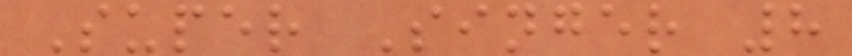Super Singer 8
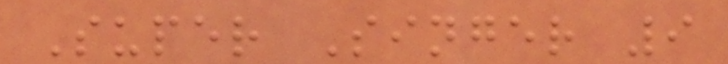Super Singer 9
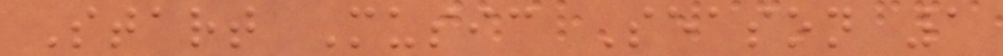Start Music Season 1
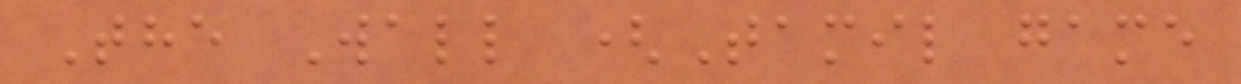The Wall (Tamil game
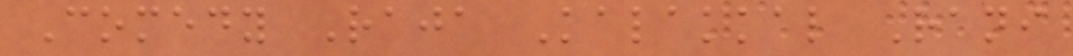Comedy Raja Kalakkal Rani
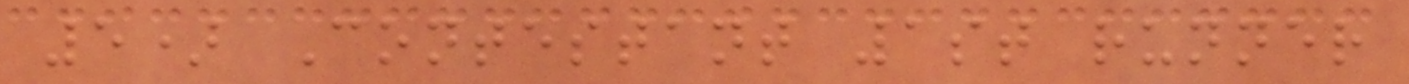5) Contestant 1st runner
